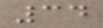34
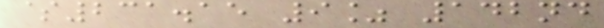$231.15 9% 142nd
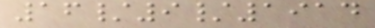16/9/1914
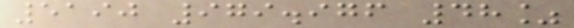5190 979.976 48%
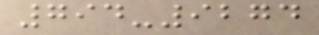794-9274
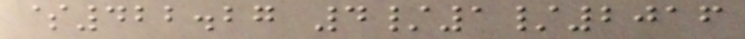$422.27 4/1/2016
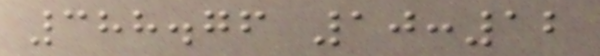388.76 10:12
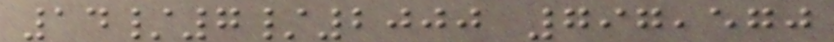14/7/2000 797,570
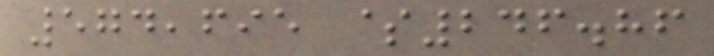574,695 $246.86
